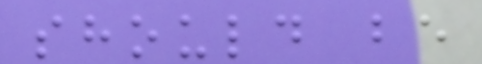should be
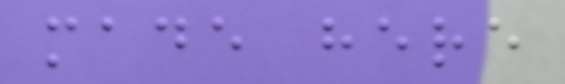made here
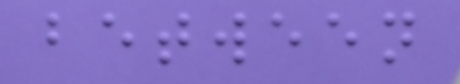between
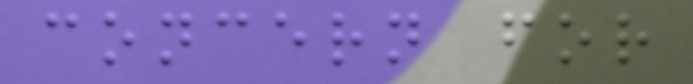concern for
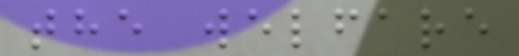the welfare
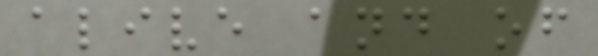alive and of
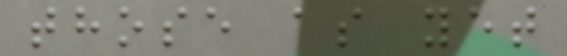those as yet
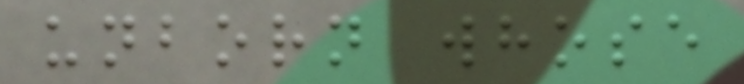unborn whose
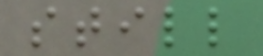still
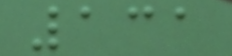131
